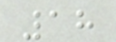18
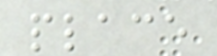place
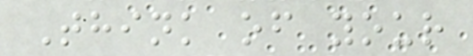Think of your
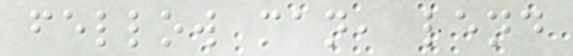fellow man, lend
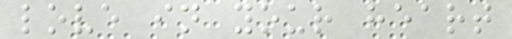love in your heart
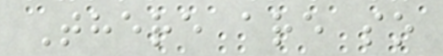There are so
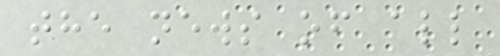the news of all
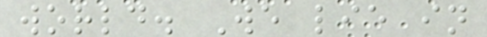world. We lie in
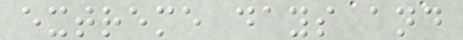extreme days and
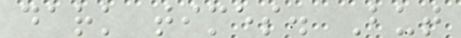dark times. But
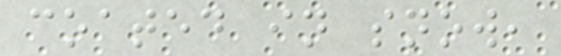coated in snow,
